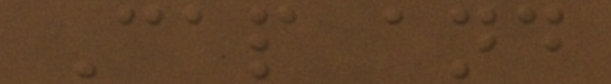Cap and
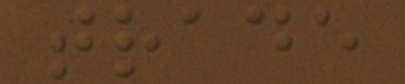trade
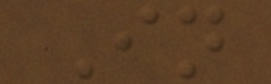In
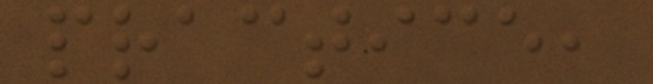practice,
